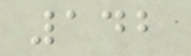142
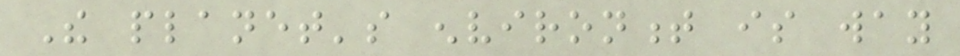The planet's environment is way
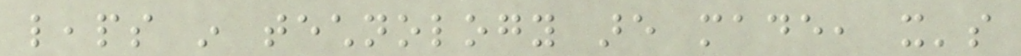leaps in technology are made, it's
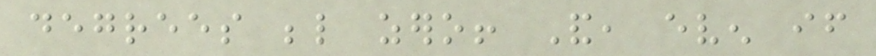degrees below zero! And, even if
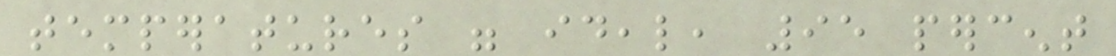temperatures were ideal, 95 percent
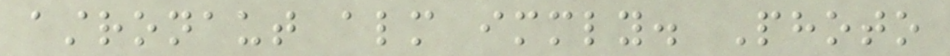astronaut almost immediately. Photo
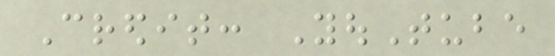Credit: YouTube
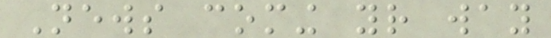News coming your way
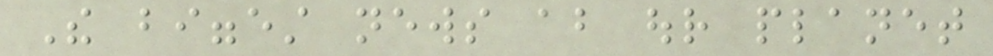The biggest news about our planet
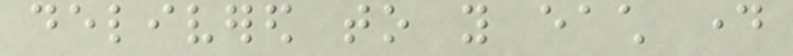delivered to you each day
